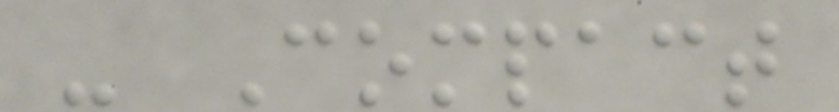- Compact
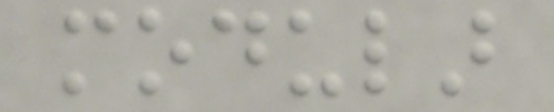modular
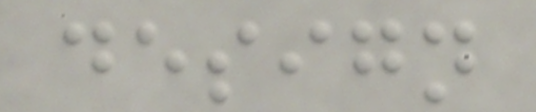design
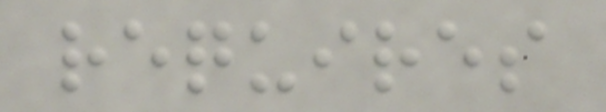requires
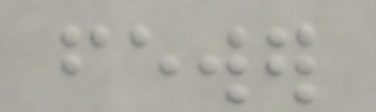fewer
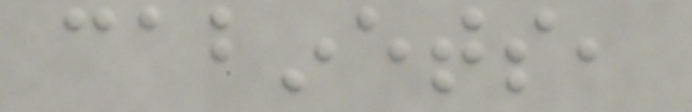cabinets,
